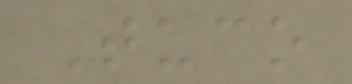Tuco
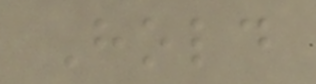Hold
